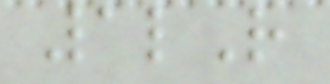1lR
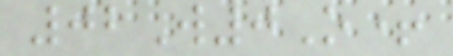02W0O+
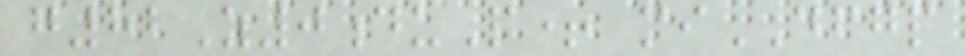g82Z0duP+ miDFGP
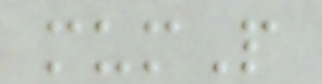mumP
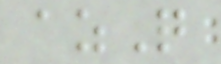azQ
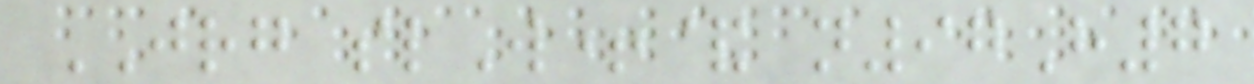JRG slW+& n97H7
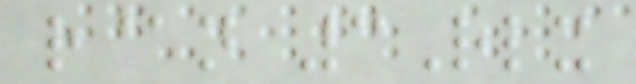r@n 3Rlx
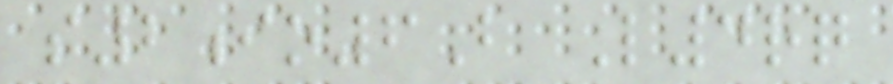s2io6B L4rq
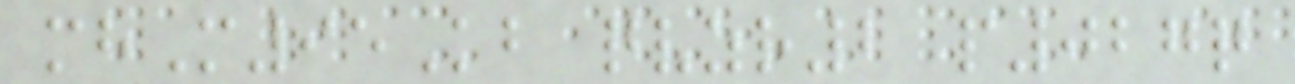mhM95Kb qvzr2 p027q
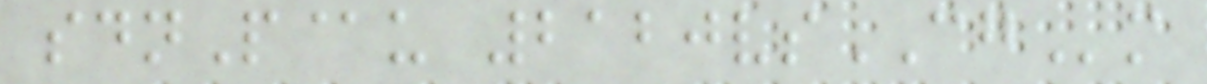sdnP@u 2120vsCGm
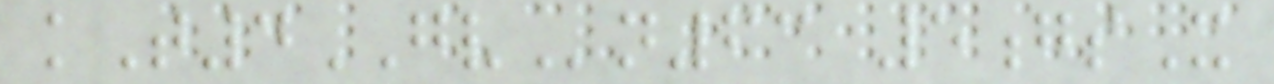kT4GVn63 5gsX
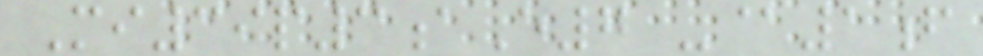Mi39p3aE7 -@1f
